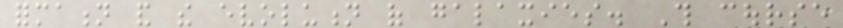formation and the evolution of galaxies. This course
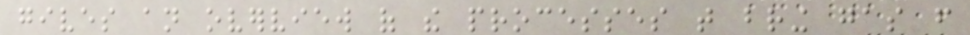gives an overview of the processes that bring gas from
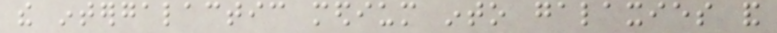the intergalactic medium into galaxies and
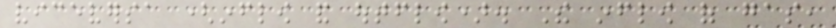viceversa (inflow and outflow). The inflow of gas,
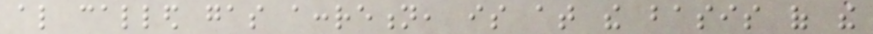also called gas accretion, is at the basis of the
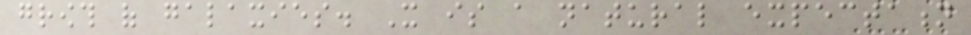growth of galaxies. It is a natural expectation
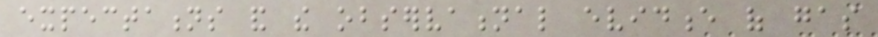expectations and the observational evidence of gas
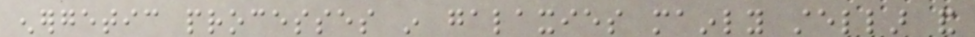energetic processes in galaxies mainly stellar and
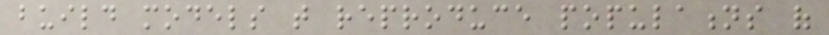build models that reproduce populations of
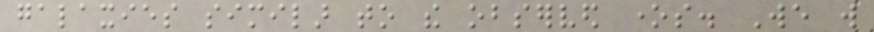galaxies similar to the observed ones. We will
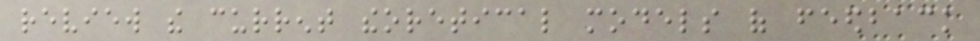review the current theoretical models of feedback
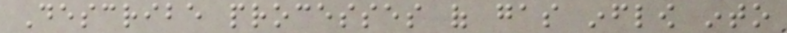Describe processes of gas inflow into
